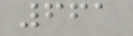661
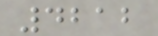4212
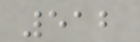512
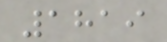1819
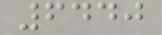6440
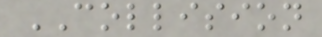COLLISION
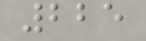225
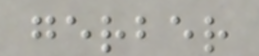gerber
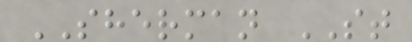SHERMAN ST
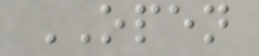OPEN
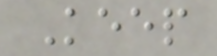Keep
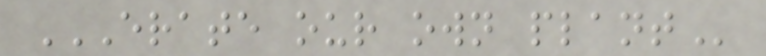ERATE OUR OWN PLANT
